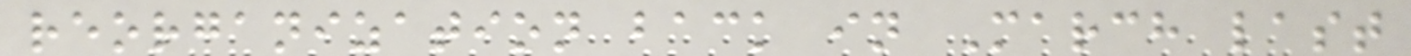reorganization back in March last
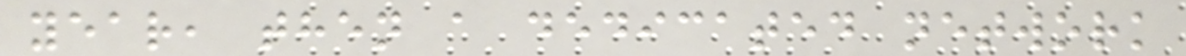year, then a dedicated network
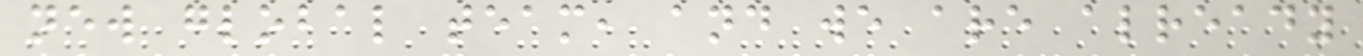new global team, and we are already
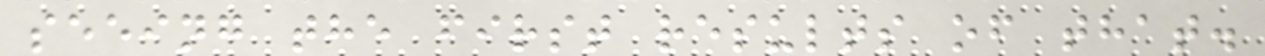seeing the first results of that.
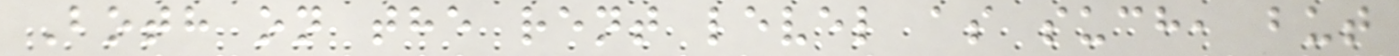Both on the rent level as such, but
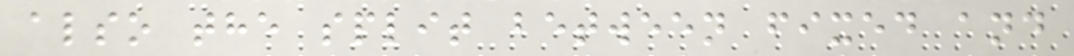also the split between fixed and
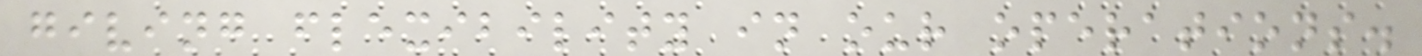giving flexibility in our operations.
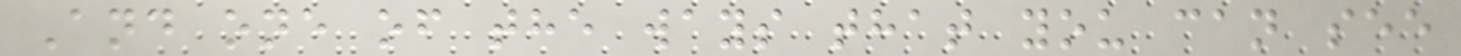And one of the ways that you can see
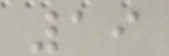19
